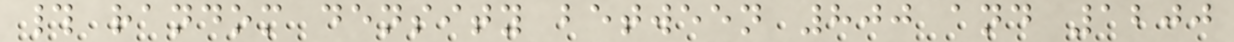# random density between 800 and 1200
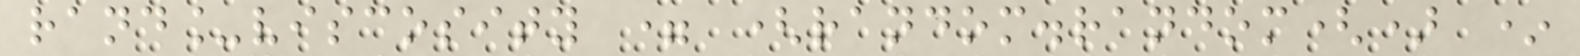rand_viscosity = (random.random() *
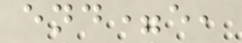end=e,
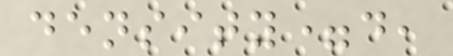density=d,
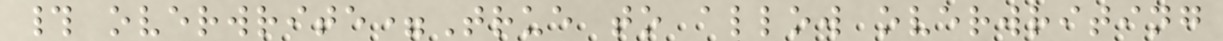# overwrite=True to allow overwriting
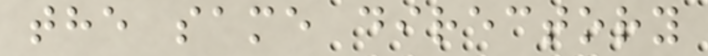the same directory
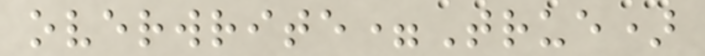overwrite=True)
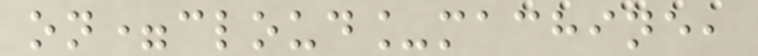on=cloud_machine,
